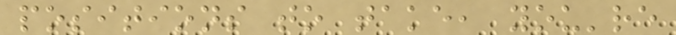positions to take, you're
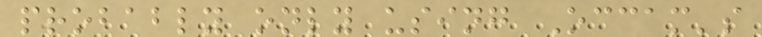probably only using Occam's
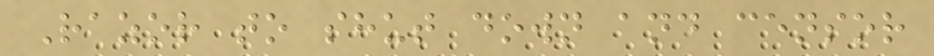Razor to shut down and censor
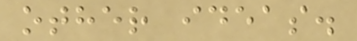other ideas.
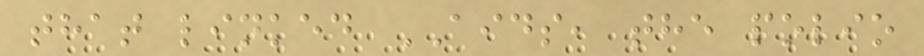that linked AIDS, the polio
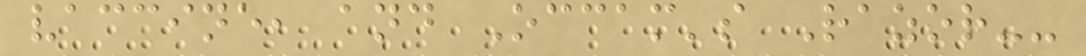vaccine, and Occam's Razor--
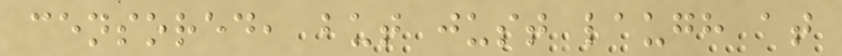censored, but just laugh at
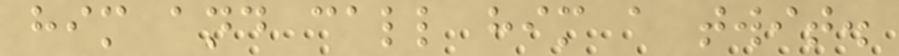him and call him a twit.
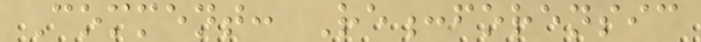Comment: Re:forensic
